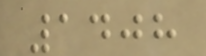1408
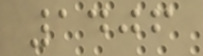1406
